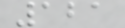121
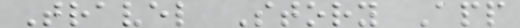Travel Story App
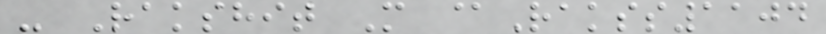- Rakshit M @Rakss1104
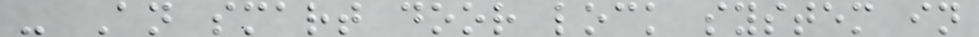- An smart door lock system in
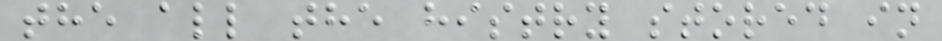the all the histry stored in
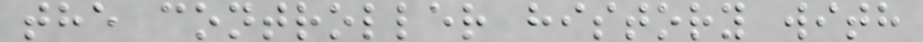the controller history with
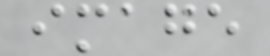image
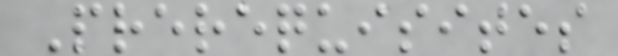Prerequisites
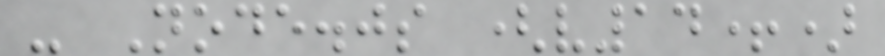- Node.js (v14+)
